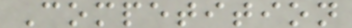Competition
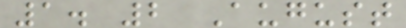1. 2 August
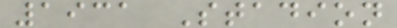1931 Stadion
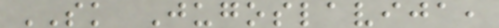SK Jugoslavija,
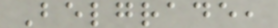Belgrade,
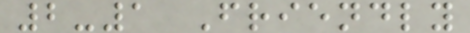2-1 Friendly
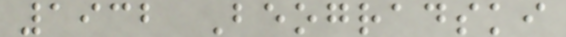1932 Beogradski
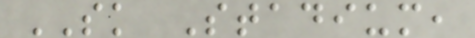SK Stadium,
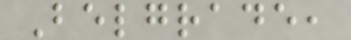Belgrade,
